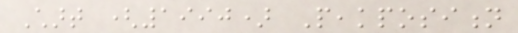Chart (1990) Peakposition
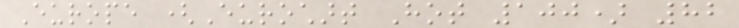Europe (Eurochart Hot 100) 82
